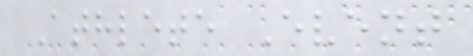Athlete Event
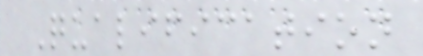Qualification
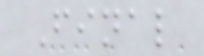Final
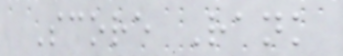Score Rank
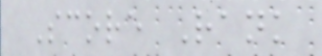Score Rank
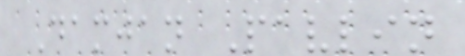Damjan Pavlin
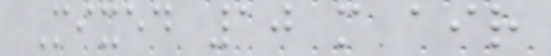Mixed 10 m air
